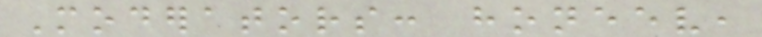Moderators: honeev,
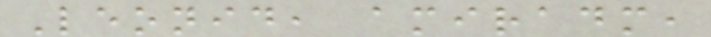Leonid, amiradm,
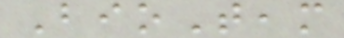BioTeam
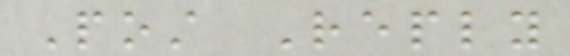Post Reply
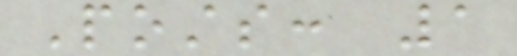Posts: 1
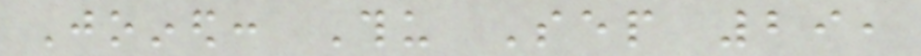Joined: Thu Sep 29,
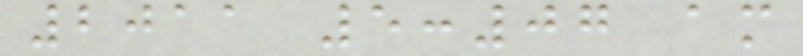2011 5:07 am
